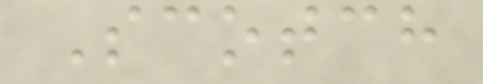Scotch
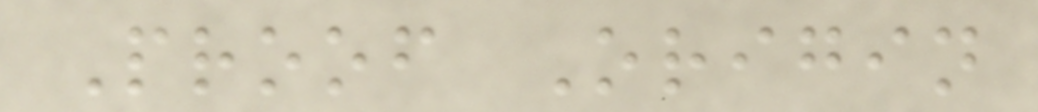Proof Origin
